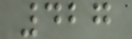427
